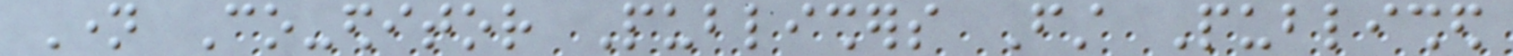Name Co-editor Publishers First Published
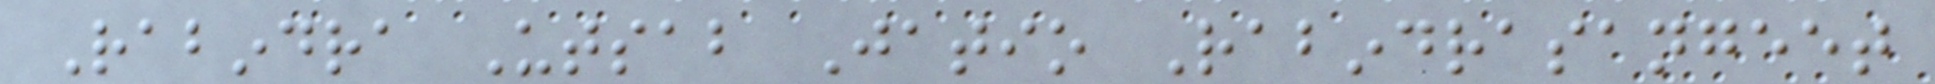Rabindra Utsab Jatio Rabindrasangeet
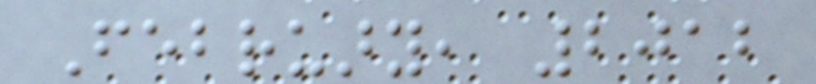February, 2012
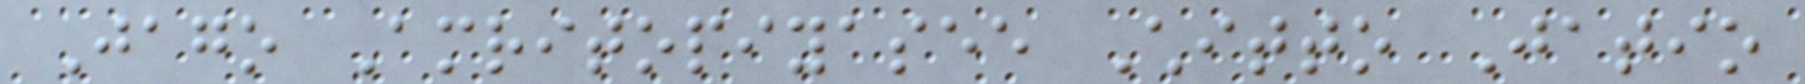Jago Amritopiyasee Chitto Jatio
